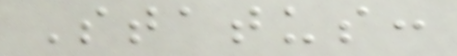Status:
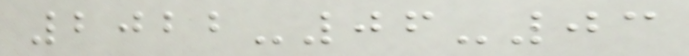2022-06-03
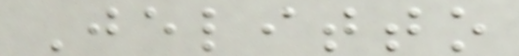Jelitto
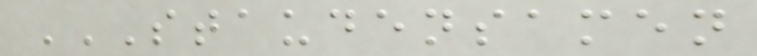STAUDENSAMEN
